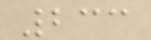233
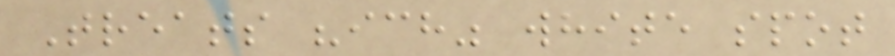Treats "ich" white spot
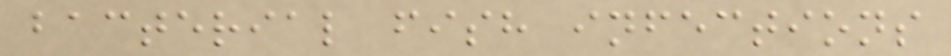bacterial fish infections
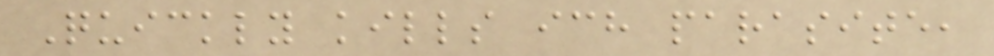Quickly kills ich parasite,
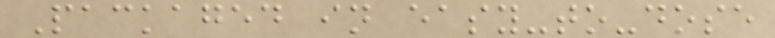Packaged in easy-to-dose
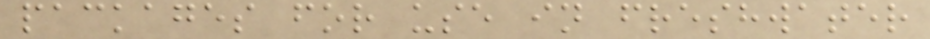packages for use in freshwater
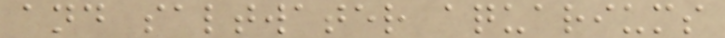and saltwater aquariums
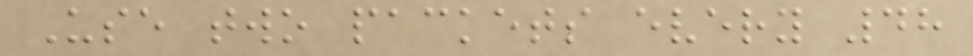Use two packets every 48
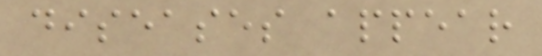diseases appear
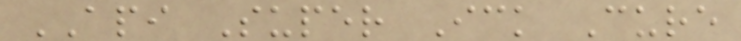API Super Ick Cure
